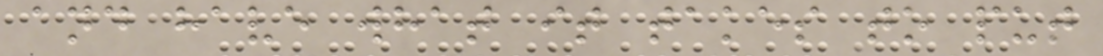and have what it takes to put
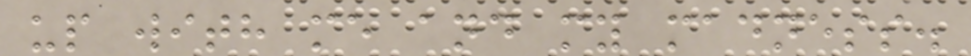up with me and my madness.
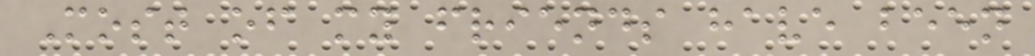Most of my friends have been
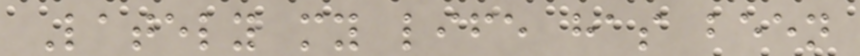Lately my life has been
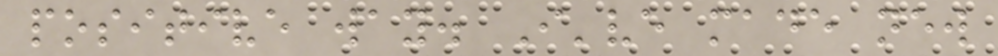positive way. I've made new
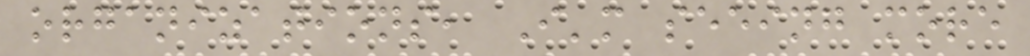organizations, I'm seeing more
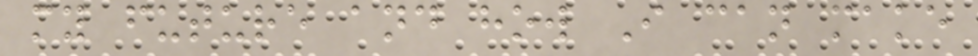my future and how I can make
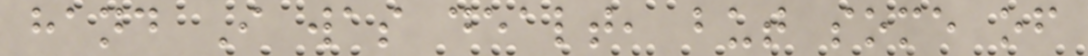hand I was dealt, but some of
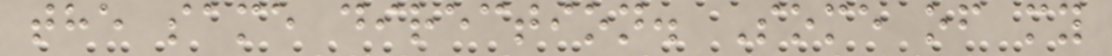the same direction. Some of my
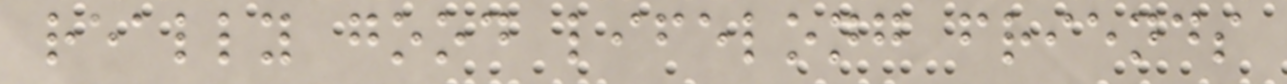really good lifelong friends
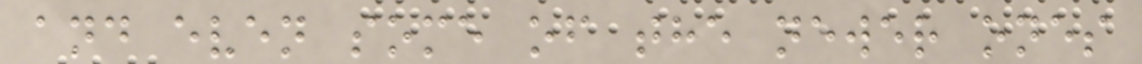and even some of the newer ones
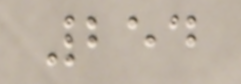254
